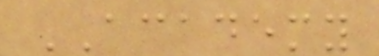ACADEMY
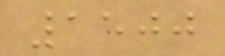1500
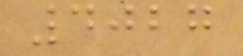4027
